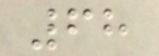68
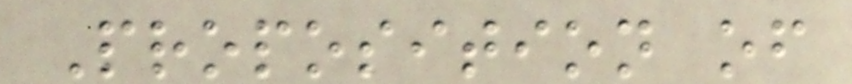Proposition of
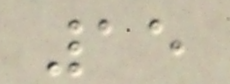15
